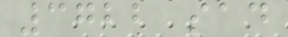3722 sad
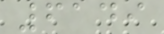6149
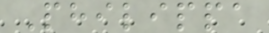Philippa
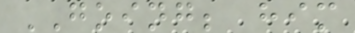GOING; him
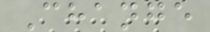Change
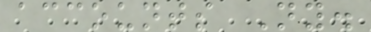accounts Ny.
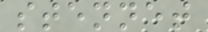stennet
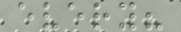every?
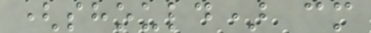(should) cm
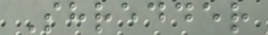Shredder
